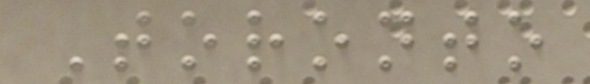Toronto
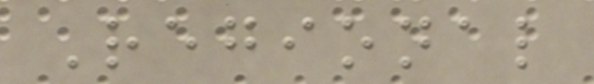Regional
